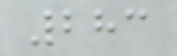283
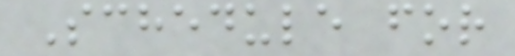Schedule for
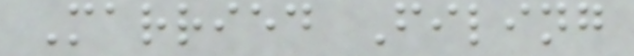Married Filing
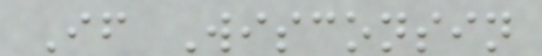If Wisconsin
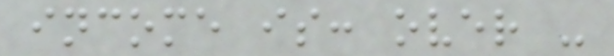income is: over -
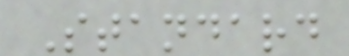Standard
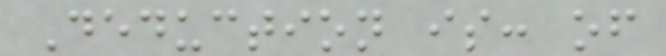Deduction is: of
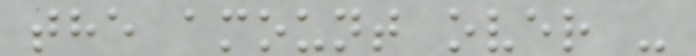the amount over -
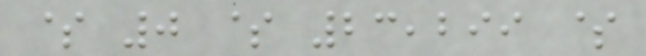$ 0 $ 23,299 $
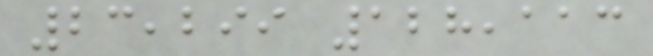23,299 128,113
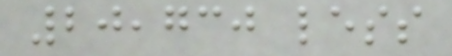20,730 less
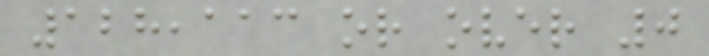128,113 or over 0
